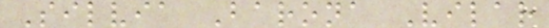Silvia Barona Vilar
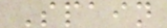Spain
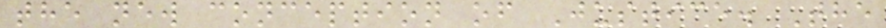the new conception of Justice. The
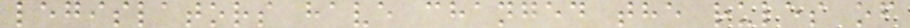legislators have changed the rules of
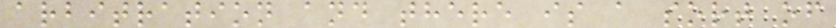arbitration and there is a sort of
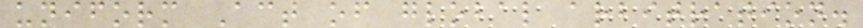uniform Act of global arbitration.
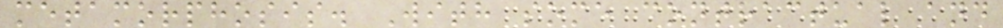metamorphosis. With some contractual and
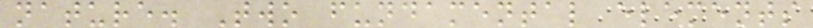nature. Two fundamental elements
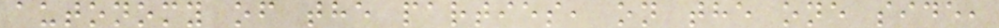autonomy of the parties, on the one side,
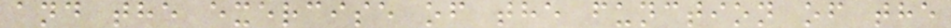and the exercise of the function of the
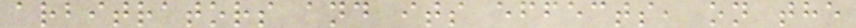arbitrators and its effects, on the
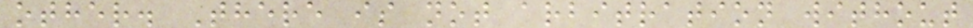other. There is not arbitration without
